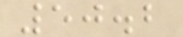50.2
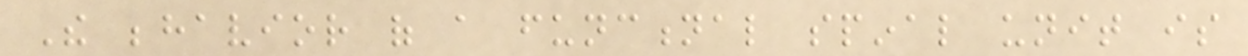The behavior of a functional spinal unit is
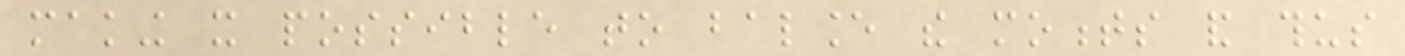making it possible to balance the moments and thus
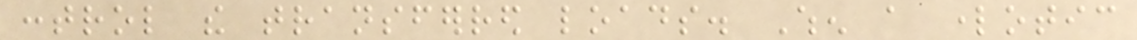control the transferred loads. When a lordotic
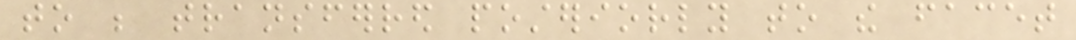to be transferred posteriorly to the facet
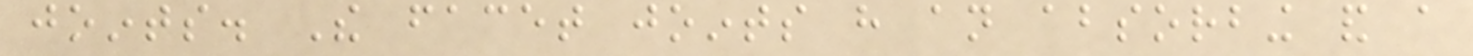joints. The facet joints have an absorbing and a
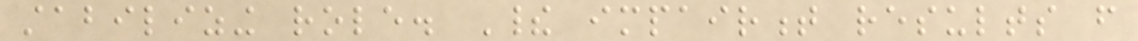stabilizing role. Their impairment results from
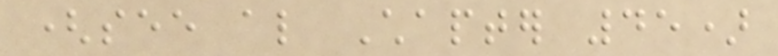(see also Chapter 45)
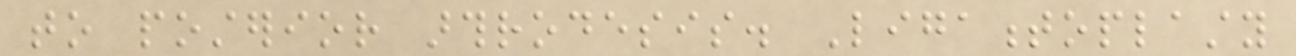to posterior arthrodesis. Ligamentoplasty
